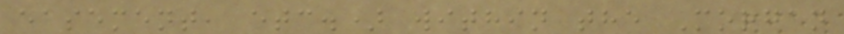easement, etc.) within the Morgan
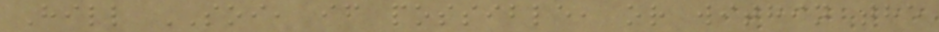Hill SOI, if possible, or within the
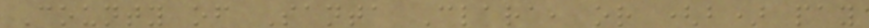County of Santa Clara, or (b) pay
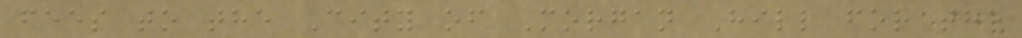fees to the City of Morgan Hill for the
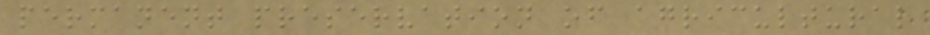permanent preservation of agricultural
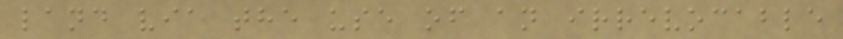land via the use of an irrevocable
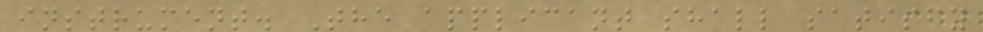instrument. The applicant shall satisfy
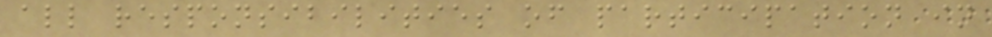all responsibilities of participation in
